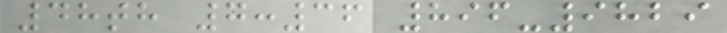48th 7:36 896-9829
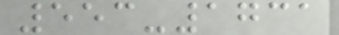553-1731
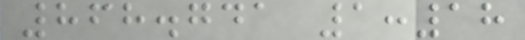868.741 1:18
